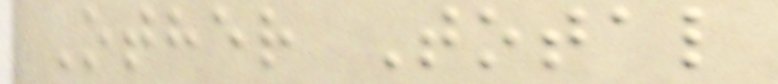Other Total
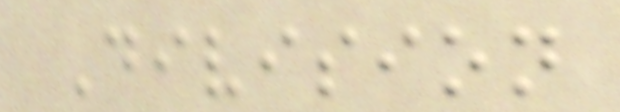Division
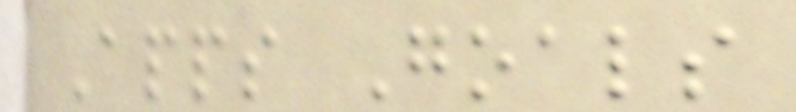Apps Goals
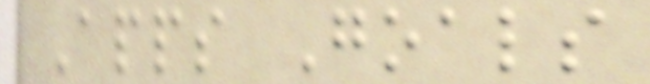Apps Goals
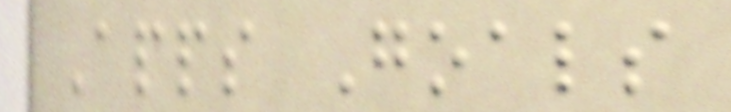Apps Goals
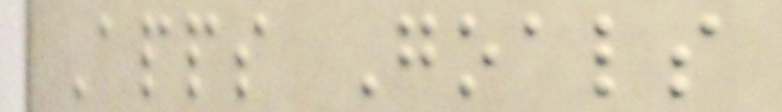Apps Goals
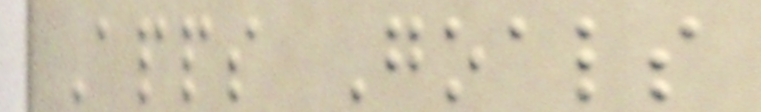Apps Goals
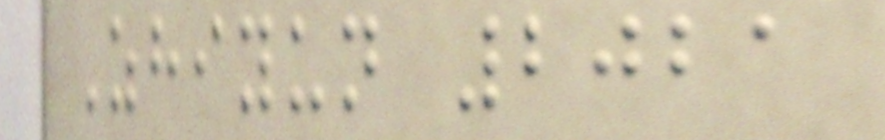Zhiyun 2021
